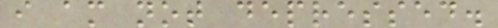i am not depressed.
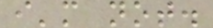i'm not.
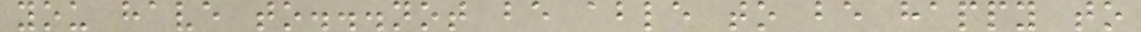you have to...not be able to be happy to
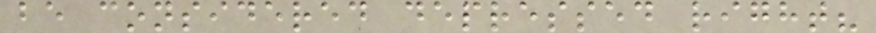be considered depressed right?
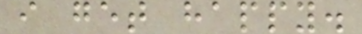i get happy.
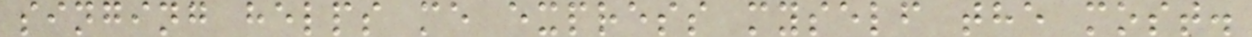singing helps me express myself the most.
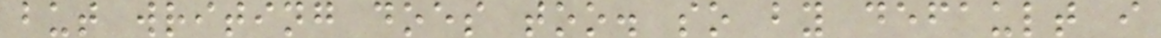but writing does too. so by default i
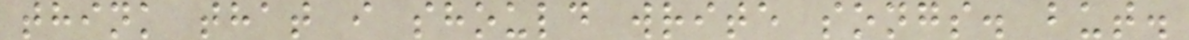think that i should write songs. but.
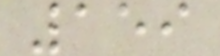159
